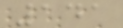141
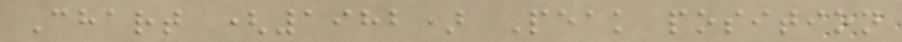Chart (1982) Peak position
